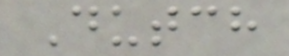Dutch
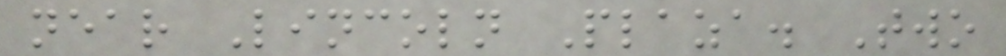near Lincoln Plaza. Two
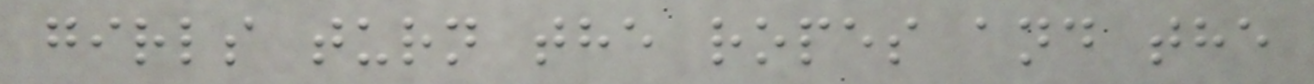girls turn the ropes and the
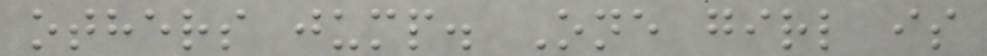others jump. One girl is
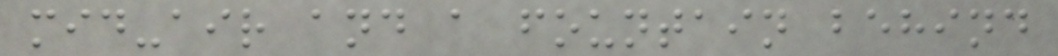mid-air and a fountain behind
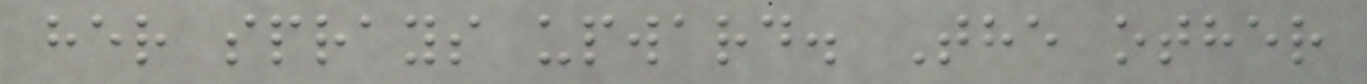her sprays upward. The other
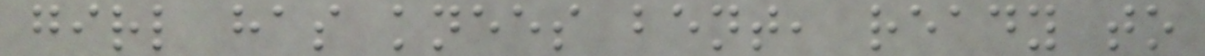girl has knees bent, ready to
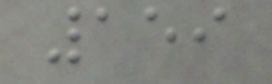159
